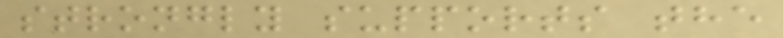strongly supports the
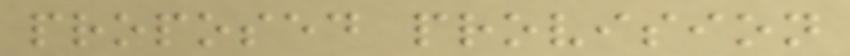proposed provision
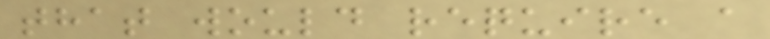that would require a
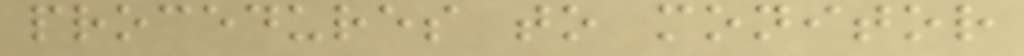procedures to monitor
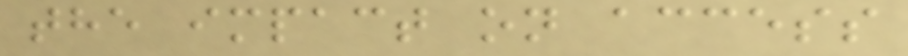the impact on access
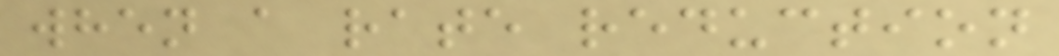when a rate reduction
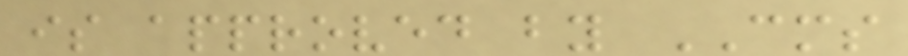is approved by CMS
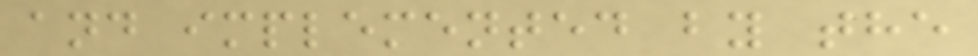and implemented by the
